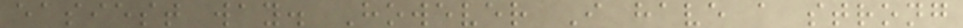easiest way. However I have a strong
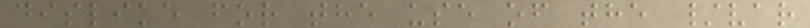dislike for the use of the /var
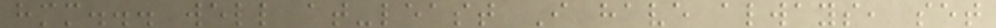hmm... well at-least I have always, set
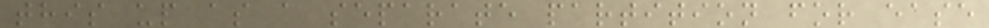this up as a separate partition for ease
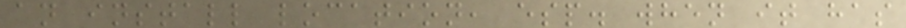an install location, esp. when it has
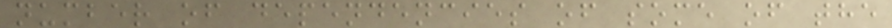number of dependencies of some of the
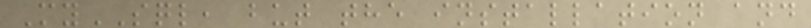MySQL, but the installation and
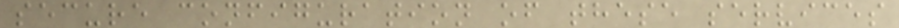secure configuration of these services
